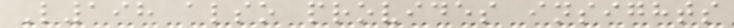L198 also provides insights
